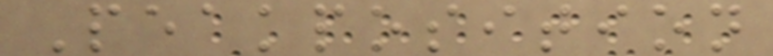Peakposition
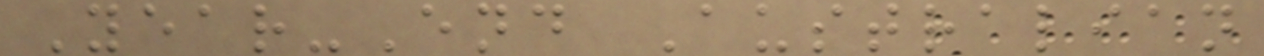Year-End Australian
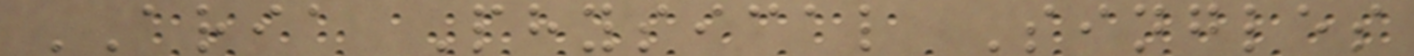ARIA Physical Singles
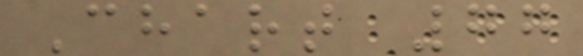Chart 77
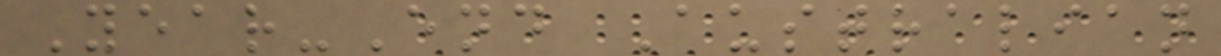Year-End Australian
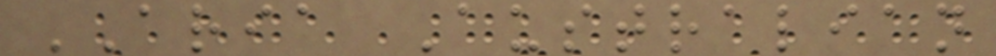ARIA Australian
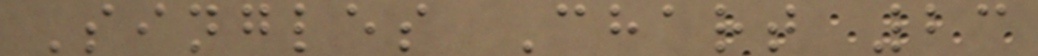Singles Chart 23
